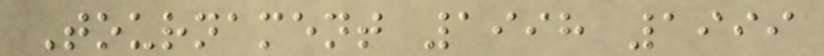Tournament 1998 1999
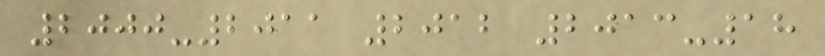2000-2011 2012 2013-18
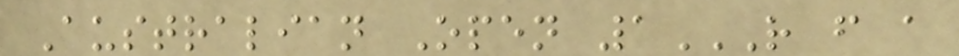Australian Open 1R F A
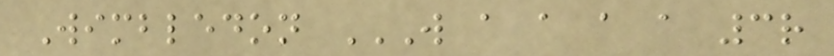Wimbledon W A A A A 3R
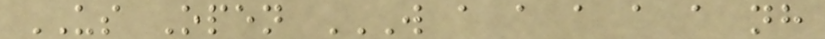US Open W A A A A A NH
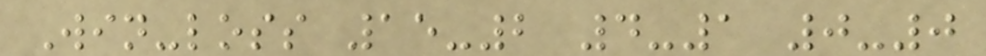Win-loss 15-2 4-1 0-0
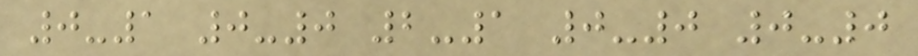0-1 0-0 2-1 0-0 0-0
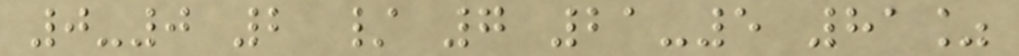0-0 2 / 7 21-5 81%
